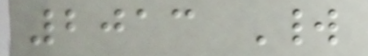2013 World
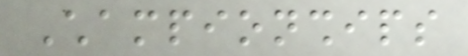Championships
